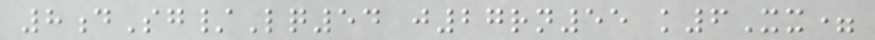8dSg/Lq54 j27rn55 k6Xx=
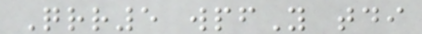Qrr5 wpfY tdi
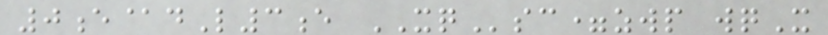0e@dL3e XQsc=zwp wqX
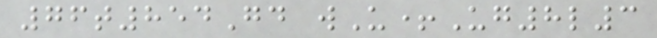76t854Gd wU+Ug8l3
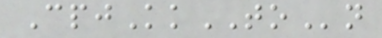CpjKkTOn
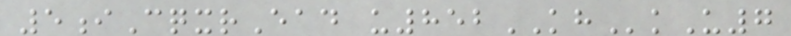5iCqxrEad u852KHkU7
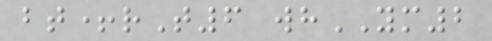bt+rT6 whYM2
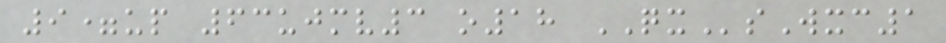9=up 63ujmv3 o18 QXsWxc1
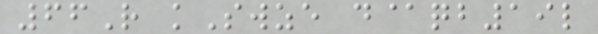66R kSwze d@qb19l
